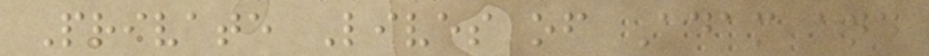Private Lives of Adam and
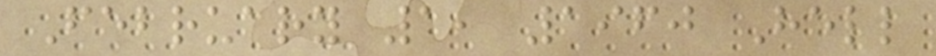February 1, 1960 Hell
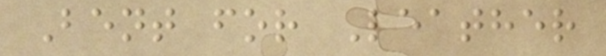Bent for Leather
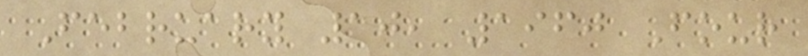February 10, 1960 Four
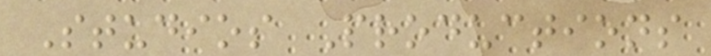Studios Productions
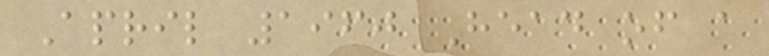April 1960 Head of a
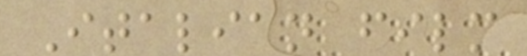Italian film
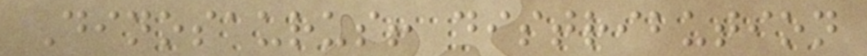Dinosaurus! distribution
